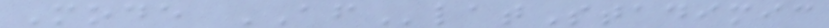Mode AFlatStadimic
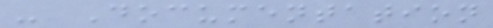- Documentation
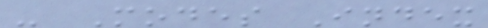- Modes Index
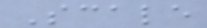Scale
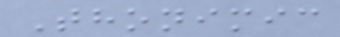Thonimic
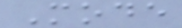Mode
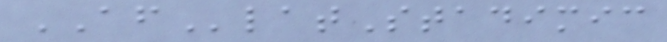AFlatStadimic
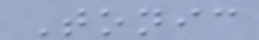Tonic
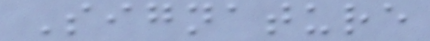Signature
